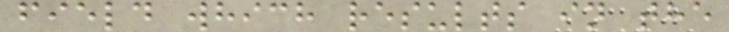field which results in the
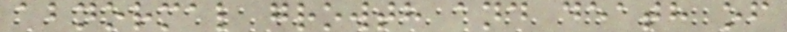abnormal growth and death of
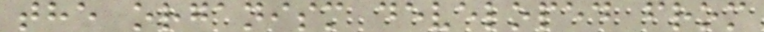the organism developed from
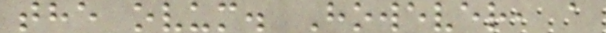the ovum. However, a
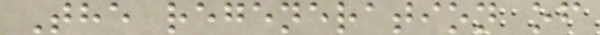The regeneration of
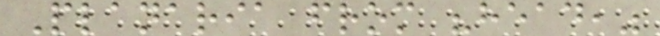Planaria from "head,"
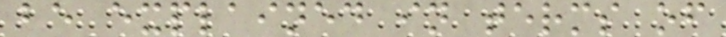be explained in terms of
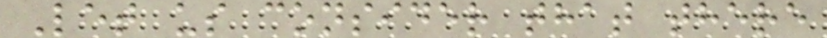Let us consider that there
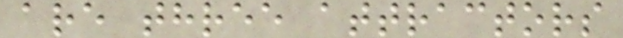are three attractors
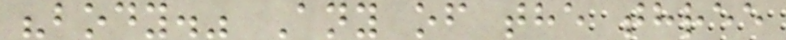"body." Any of the three
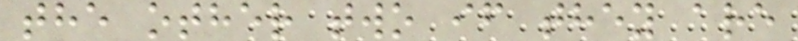the other two if they are
